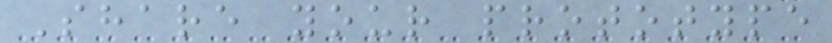Share your prototype
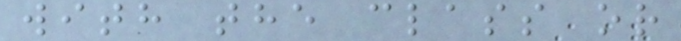with the class or
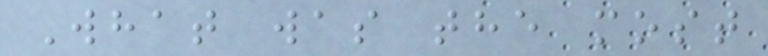What was the most
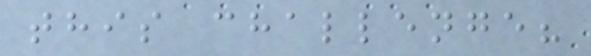this challenge?
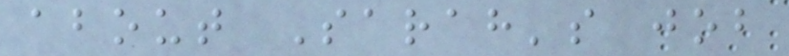about Sarah's job
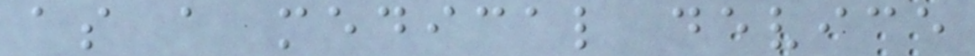as a medical device
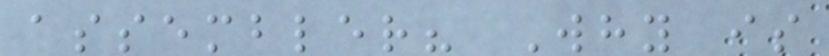assembler? Why is
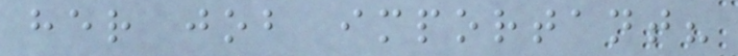her job important?
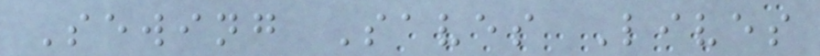Sewing Saves Lives
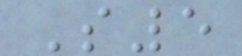S5
